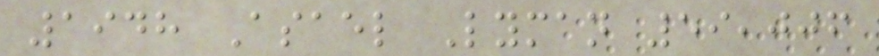1948 Asael Lyman 59,006
